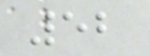52
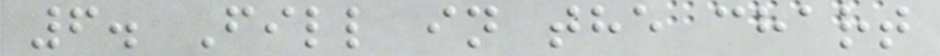6. Fill in the chart
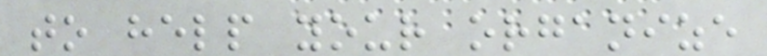to help your organize
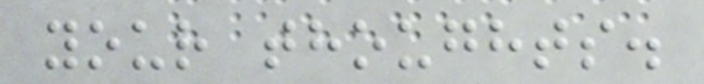your thoughts.
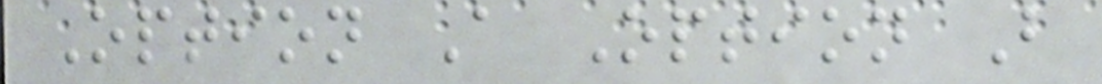Option A Option B
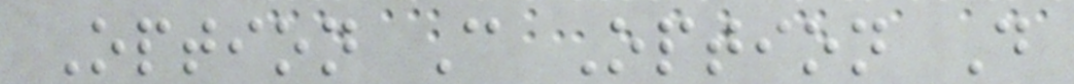Option C Option D
